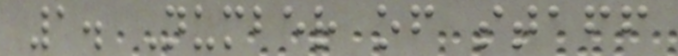1. Number of staff
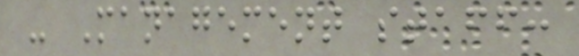- Management staff:
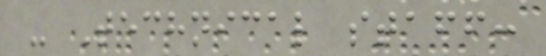- Technical staff:
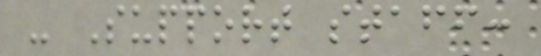- Support staff:
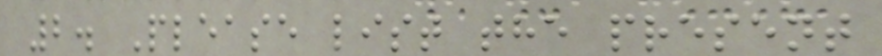2. Please list the present
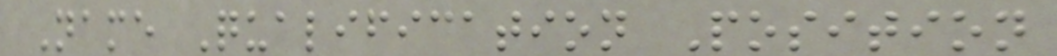Name Qualification Position
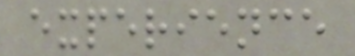experience
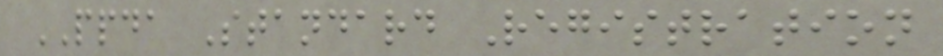PPDA Standard Registration
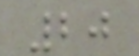20
